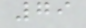79
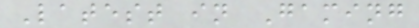Latest in Gaming
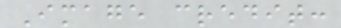Image credit:
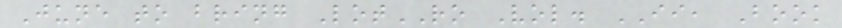June to bring LotRO Vol. II, Book
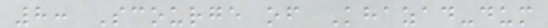8: Scourge of Khazad-dum
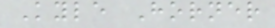Kyle Horner
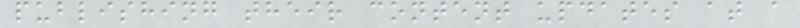publishing their content updates at a
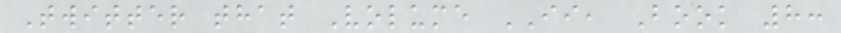Twitter that Volume II, Book 8:
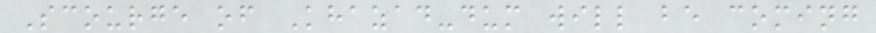Scourge of Khazad-dum will be coming
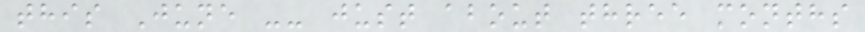this June -- just about three months
